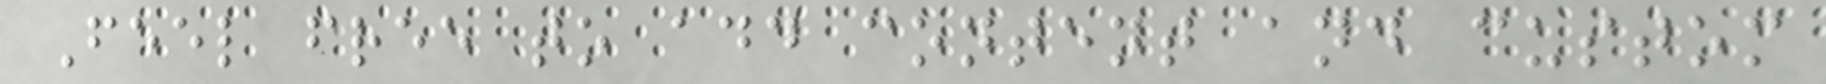Feel free to add content and custom
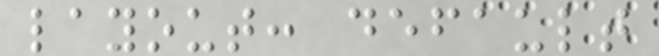layout: default
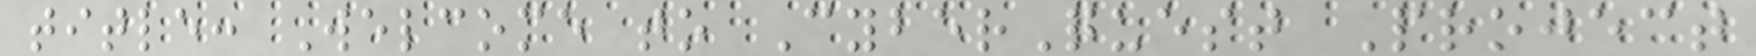title: Welcome to CyberQuest Project
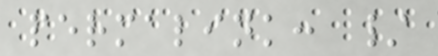permalink: /
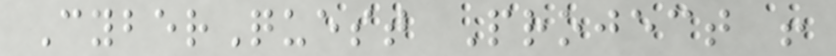CyberQuest Project !
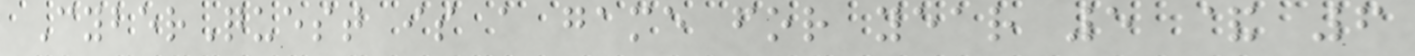CyberQuest is a game for year 5 & 6
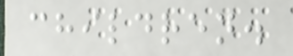children.
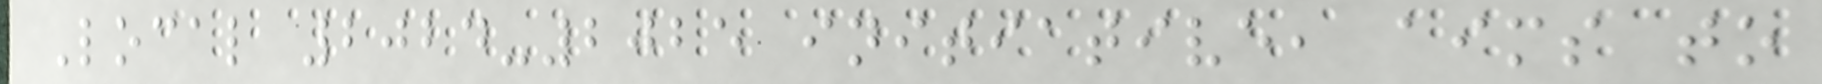Local 2024-2025 initiative, aims to
